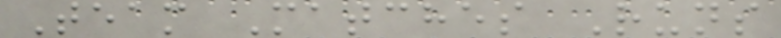Team Matches Runs
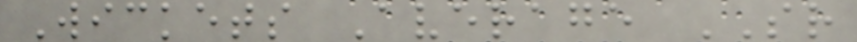Wickets Average SR
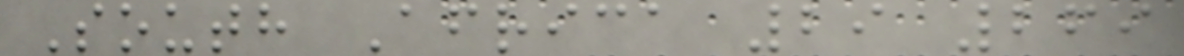South Africa 29 269
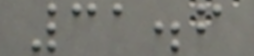31.6
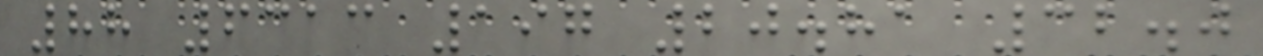88 6313 197 20.81 32.0
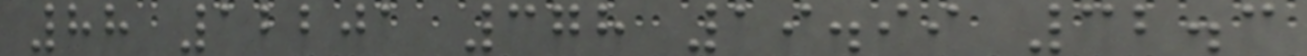88 12201 378 19.99 32.3
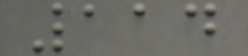114
